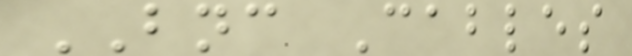BNC Cables
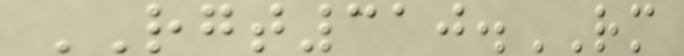RGT310.RM
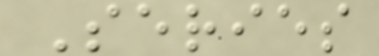Series
